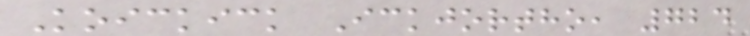Koickick Ickjortho, 724
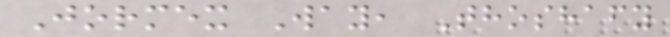Jormex Way, Thoshafy
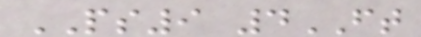PS9 4FT
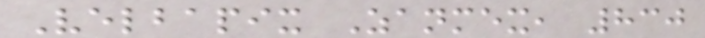Velbapix Zanmex, 830
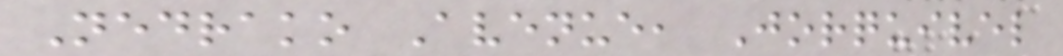Nedrako Avenue, Jorquivel
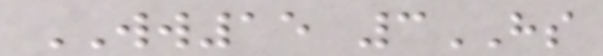WW15 3HS
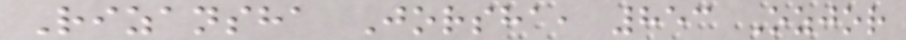Rizansha Jorsha, 853 Ozjor
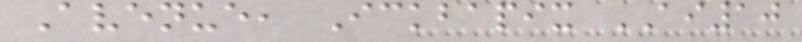Avenue, Ickbapix AI10
